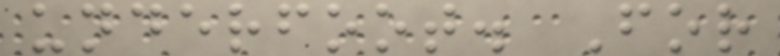underfoot. For
